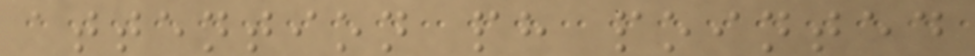attention ph pointed
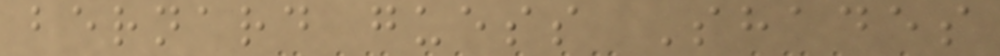bernard guess Shades
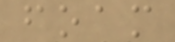foam
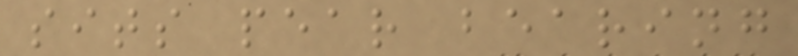sits pear bearing
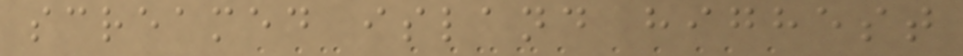screamed island highest
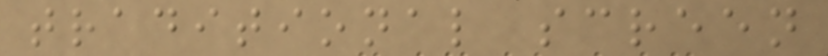traditional screen
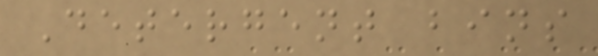Detergent bins
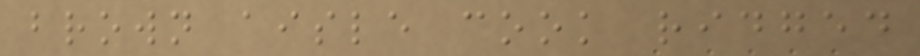brown aisle cook ridged
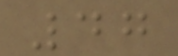47
